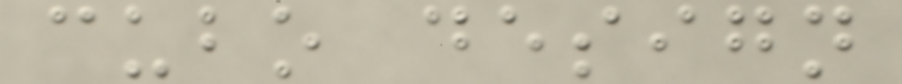cubo design
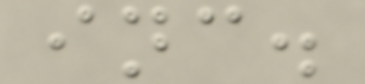inc.
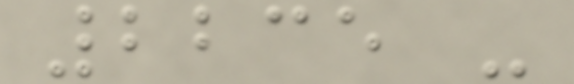2235 -
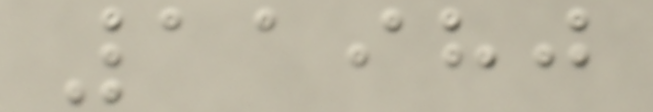11980
